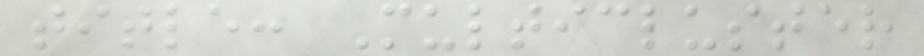title: Multicluster
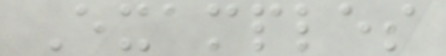Examples
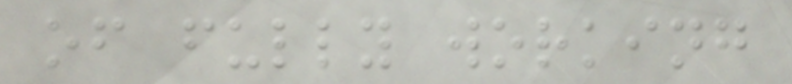of fully working
